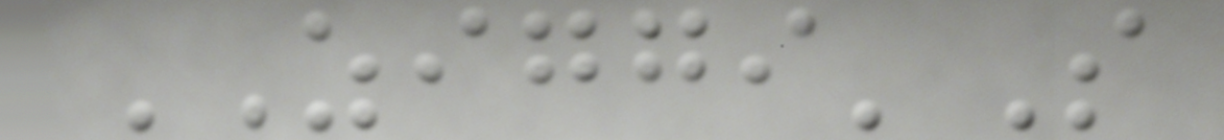ZIGGI'S
